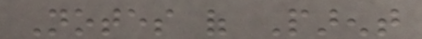Notes of Parent
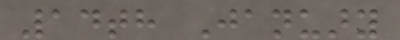14th January
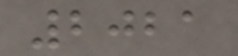2021
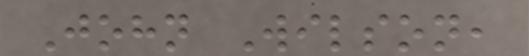John Wilson,
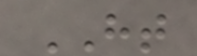HT
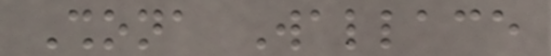Shona Wallace
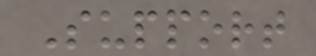Support
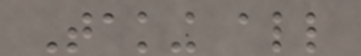Taking all
